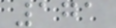171
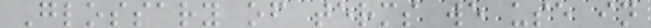Glossary of terms we use in
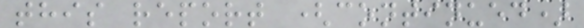this report (continued)
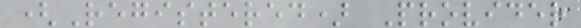(Registered) Provider
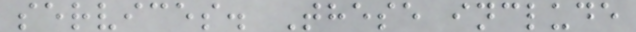services. These include
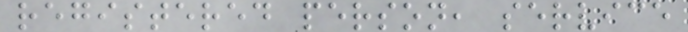registered person, service
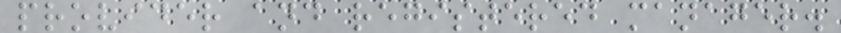provider and registered manager.
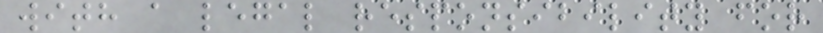with a legal responsibility for
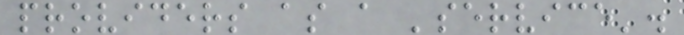providers as a 'service'.
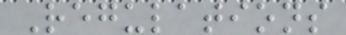Regulations
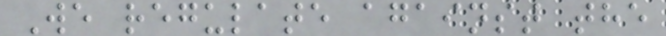We regulate against the
